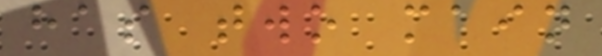has two main
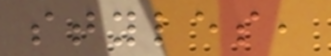styles,
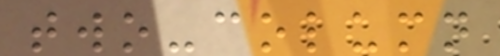two-column
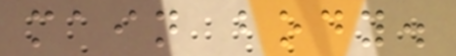main body.
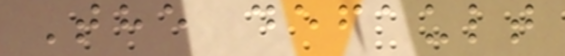The default
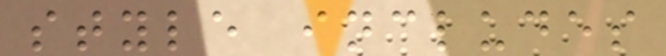style includes
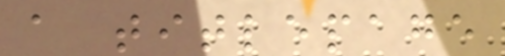a titlepage
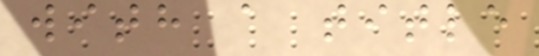with a title
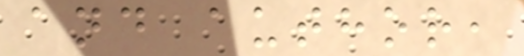and author,
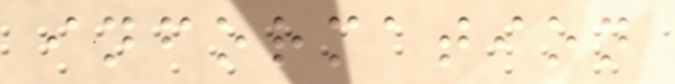information
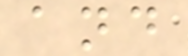and
